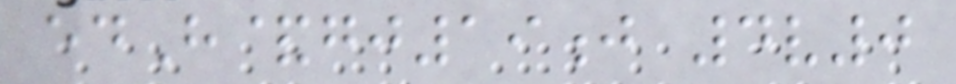edH&gj19j 4v0
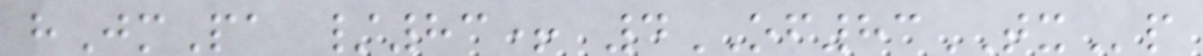hJmPa /83+ 4OF83TXp
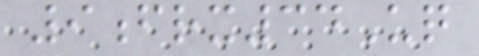9frx34Uq
